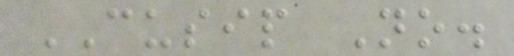CUSIP No.
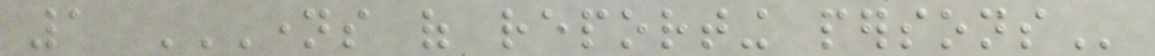1 NAMES OF REPORTING PERSONS
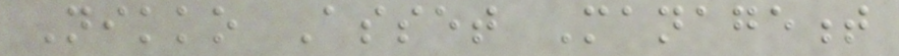Nikko Asset Management
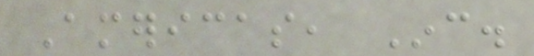Americas, Inc.
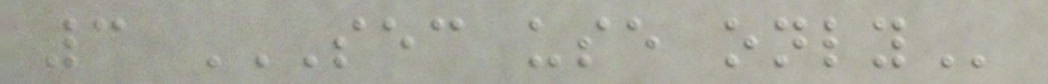3 SEC USE ONLY
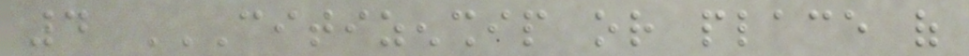4 CITIZENSHIP OR PLACE OF
